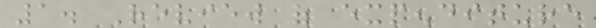1. Review of expenditure
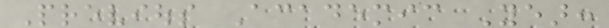Previous Academic Year:
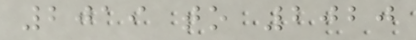2019 to 2020
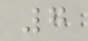7
